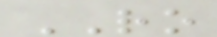RO
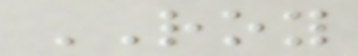ROY
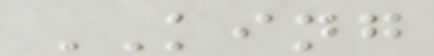KING
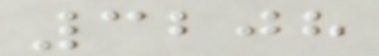3208
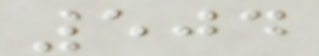504
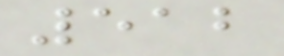512
